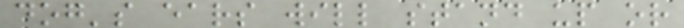dog's ears will stand up or
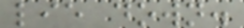lie down.
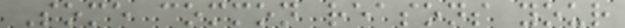Some common reasons your
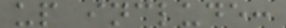up include:
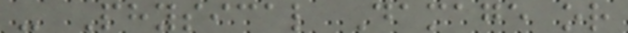- Physical Damage or
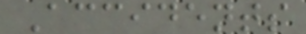Accidents
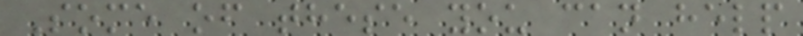Some of these you can help
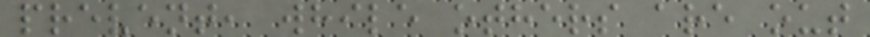prevent, while others are out
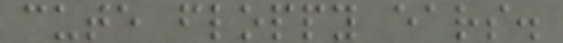cute floppy ears.
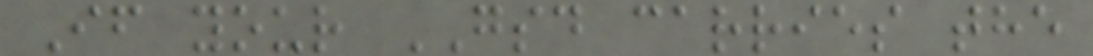If your GSD carries the
